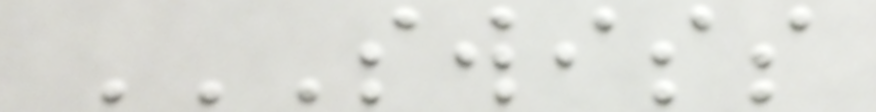SWISS
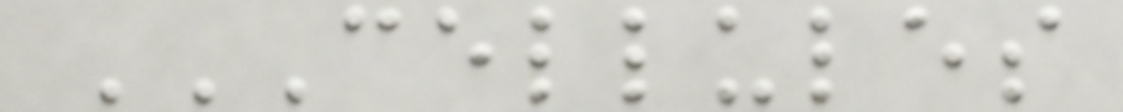CELLULES
